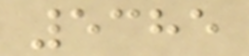5385
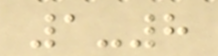1-8
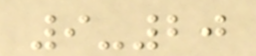9-20
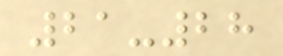21-28
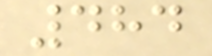484
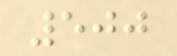500
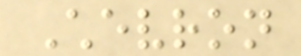Chevron
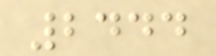2444
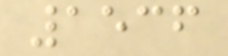1536
